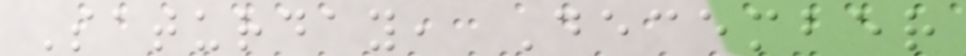Saturday, December
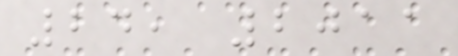24, 2011
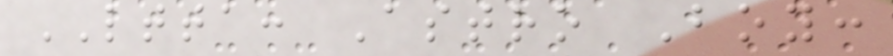LTTA: Astro Boy:
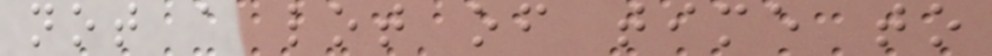not a lot of time to
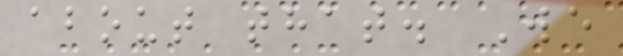about that. We
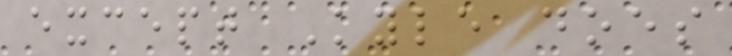except Kyle does
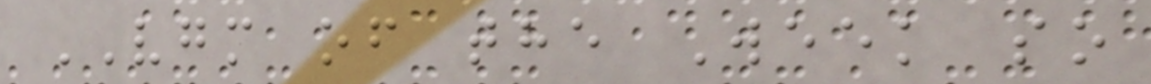VGM of the Week so
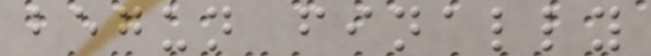begun finally
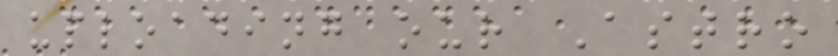uploading our Astro
